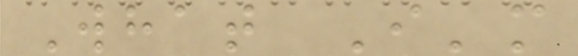What I'm
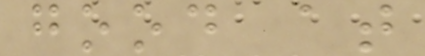good at
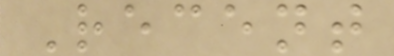Recent
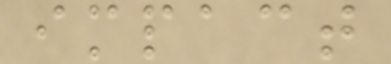impact
